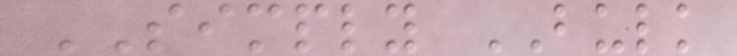SIMPLY BULK
